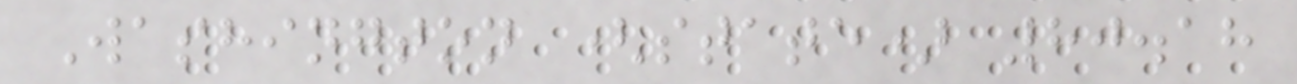Washington (state) 80.18
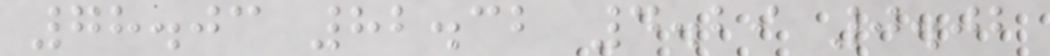78.03 82.32 4.29 0.02
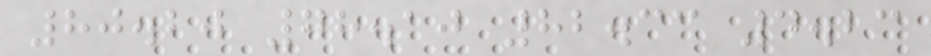80.20 78.10 82.33 4.23
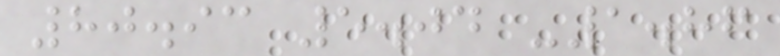80.93 5.04 -1.86
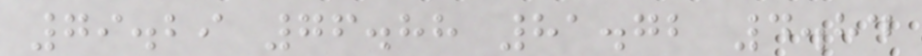79.29 76.88 81.72 4.84
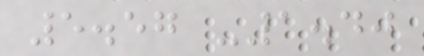5.57 -1.40
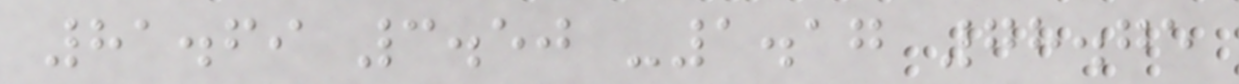81.69 3.50 -1.17 78.75
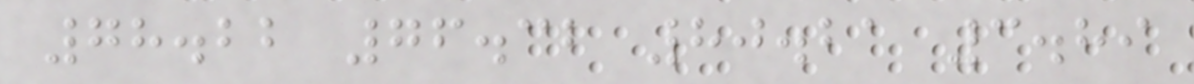78.22 76.32 80.21 3.89
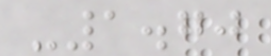-1.70
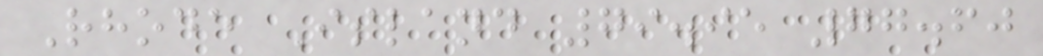Rhode Island 79.95 77.60
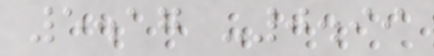5.17 -0.99
